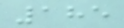185
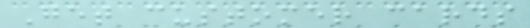Get customer cards
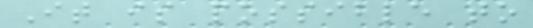It is possible to
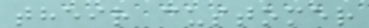their customer
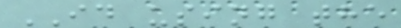ID using the
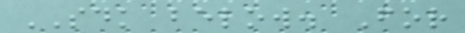SDK below. For
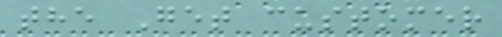the Get customer
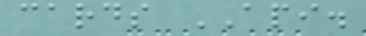cards API.
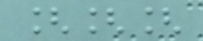[[[
